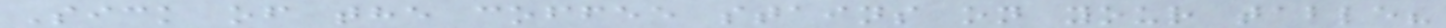Sick of the coffee stains on your table?
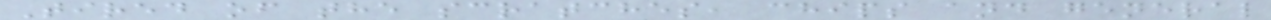Tired of the scratches, chips and general
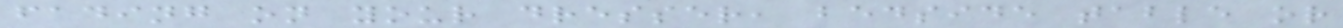fading on your dresser, bedside table or
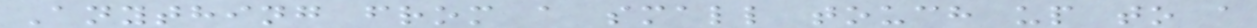Anything from a small touch up to a
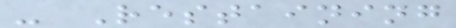- Restaining
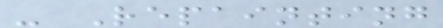- Repainting
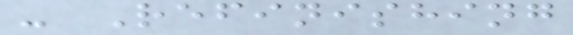- Refinishing
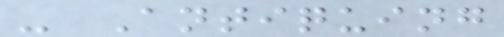- Antiquing
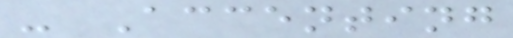- Accenting
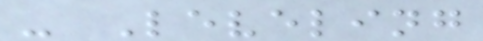- Leveling
